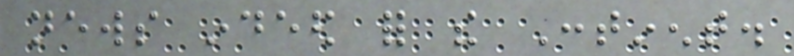news indeed for the Continent.
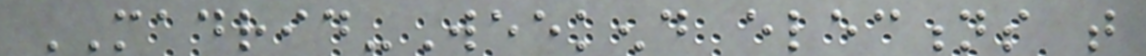MADRID-Weekend elections that
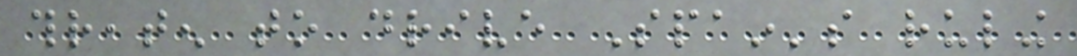threaten to drive Spain's ruling
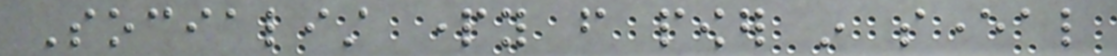Socialist party from power in several
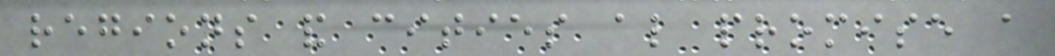regions and cities also promise a
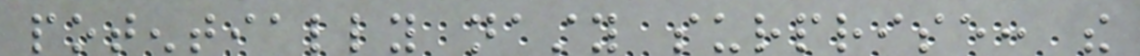potentially nasty surprise: the
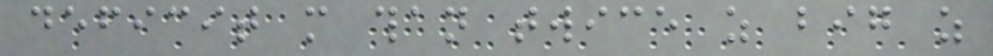deficit more than twice as big as
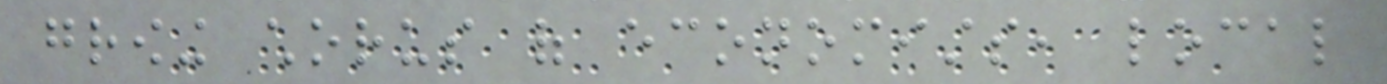growing chorus of economists, local
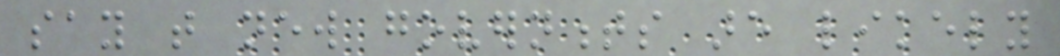say that new governments are likely
